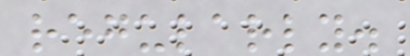regularly.
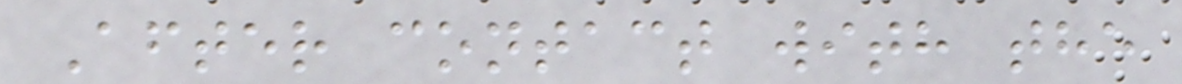After contact with the
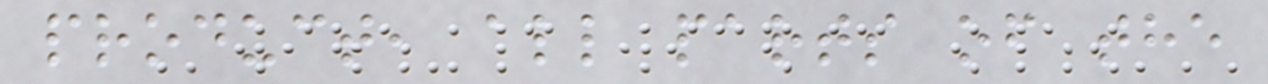product, all parts of the
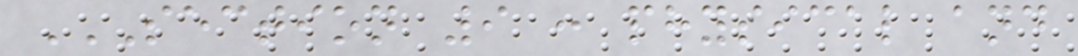SECTION 9 : PHYSICAL AND
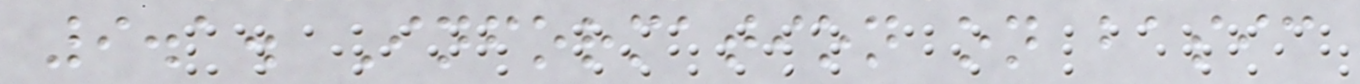9.1. Information on basic
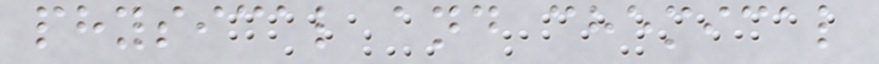physical and chemical
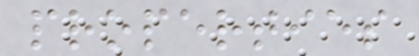properties
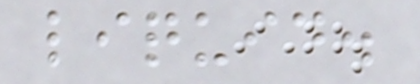liquid.
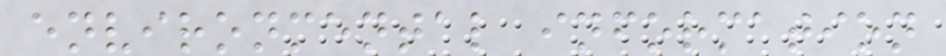environmental information
